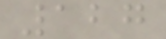127
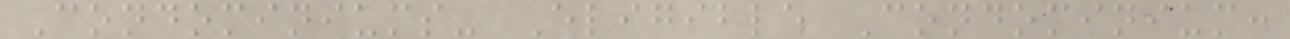Condominiums- Eligible Condominium:
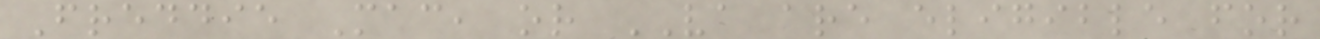Freddie Mac, or VA are eligible for
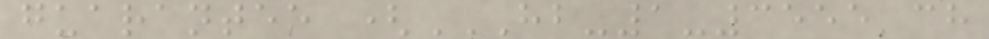guarantee (HB-1-3555 CH
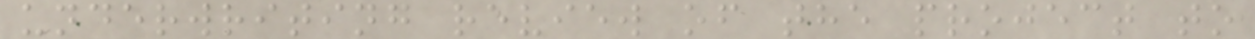underwriting review of the project to
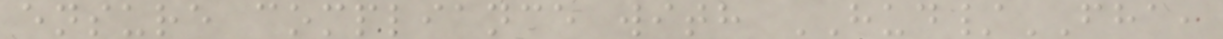ensure compliance with HUD/FHA,
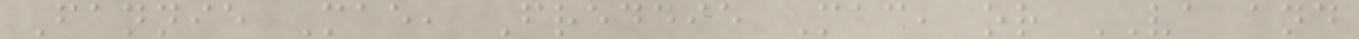Fannie Mae, Freddie Mac, or VA and
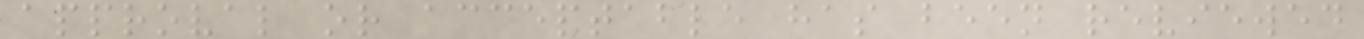approval or acceptable has been reviewed
